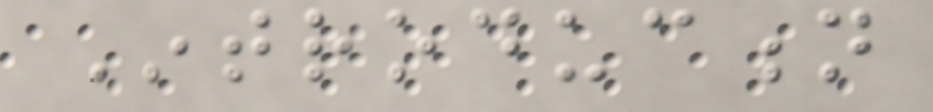Introduction
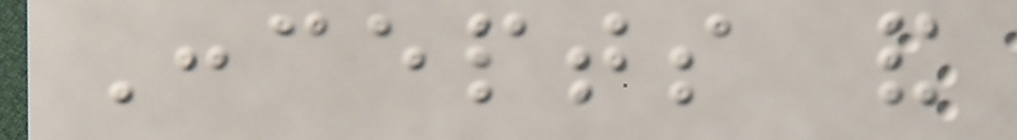Concepts and
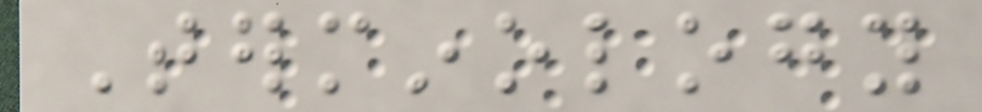Terminology
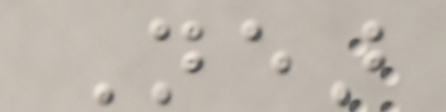Near
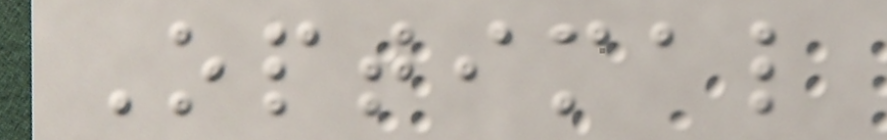Optimal
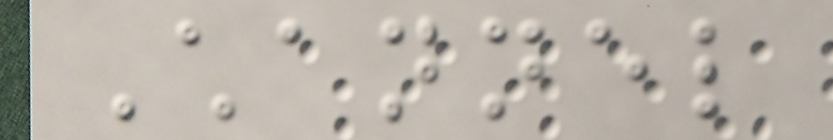Channel
